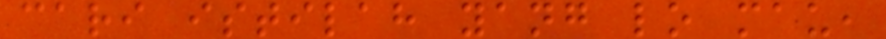cari istilah yang lo mau,
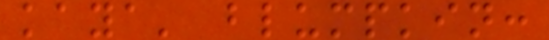kaya' blumpkin:
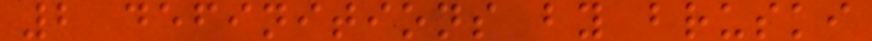2 definitions by bruski
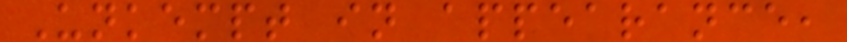Unkempt in appearance,
